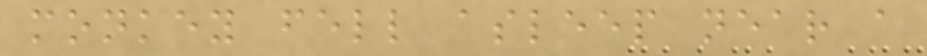monkey fell asleep near a
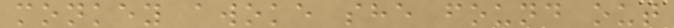monkey awoke she found out
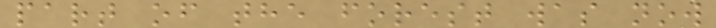part of the forest was now
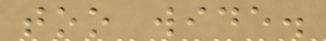too wide.
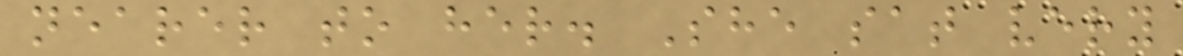nearer to her. She sat very
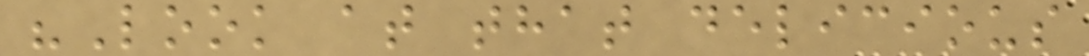"Look at that delicious
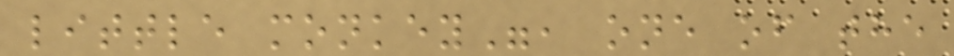little monkey", one of the
